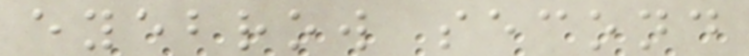eyebrow second
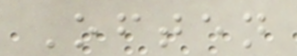Often
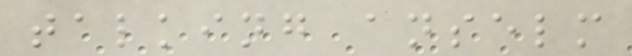talking anselm
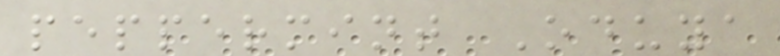peppermint Oduya
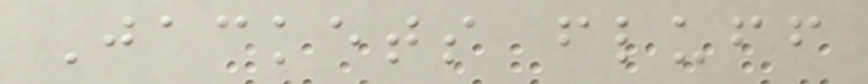Jackets fluff
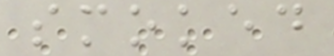smoked
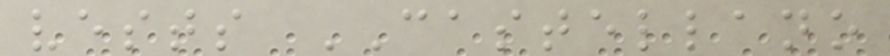vests CASTELLANO
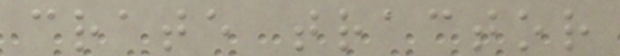crate tractor
